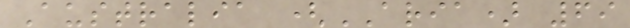Australia (ARIA) 69
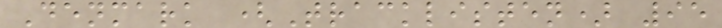Denmark (Tracklisten) 95
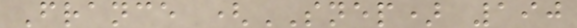France (SNEP) 190
